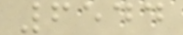6544
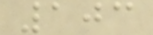103
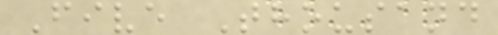Five Thousand
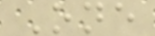One
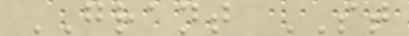GRANT ST
